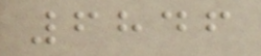6846
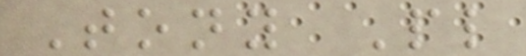Tony Pl
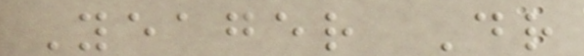Yeager Dr
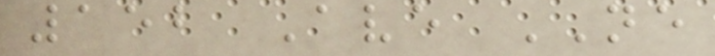152 Ave NE
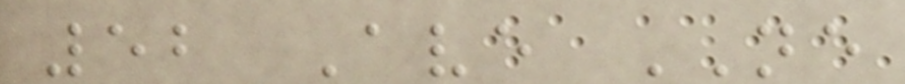52 Ave NE
